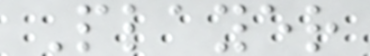Player
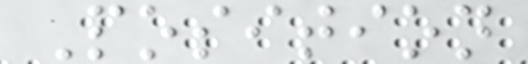Position
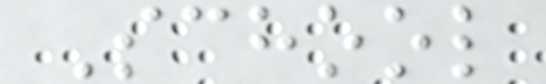School
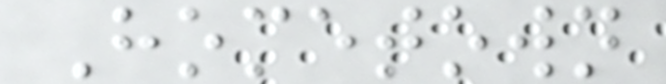Hometown
